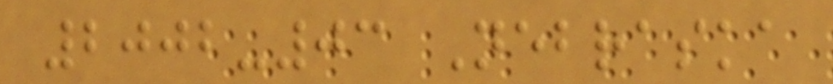2002-03 Nebraska
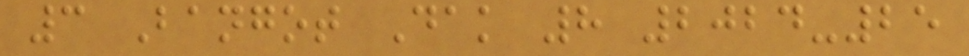3 Bangot Dak 8 2024-25
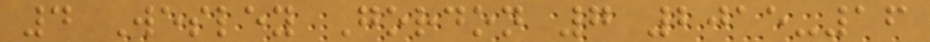4 Wesley Gordon 7 2015-16
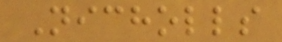Nicholls
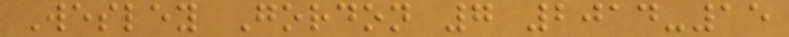Wesley Gordon 7 2014-15
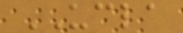UCLA
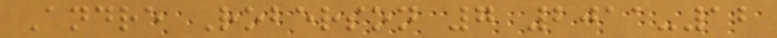Andre Roberson 7 2011-12
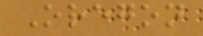Oregon
